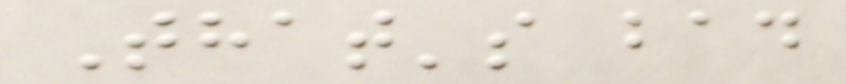That's bad
